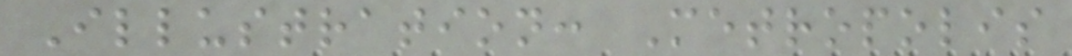Illustration: Metropolis
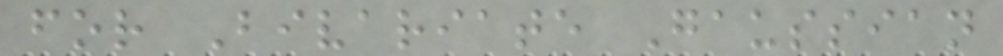for Bivariate Gaussian
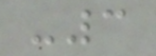-3
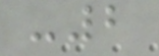-2
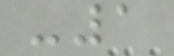-1
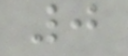0
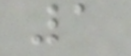1
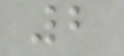2
